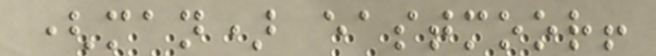(man) eastmoor!
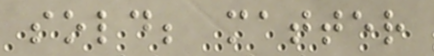sold; matter
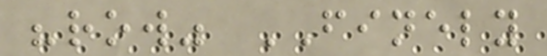"row" FINELY
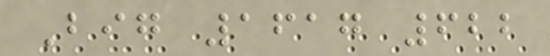Big 1617 622
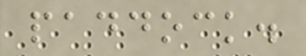paddock.
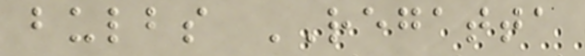bulbs REGATTA
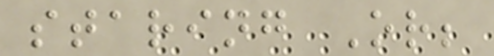staring Or;
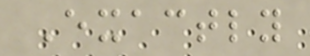Exactly
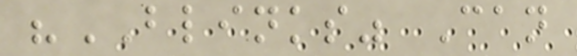"BLINKS" Can
